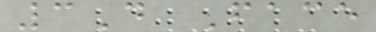3D Face
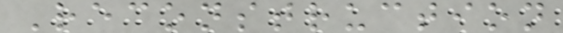Reconstruction
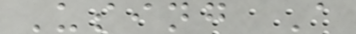Using A
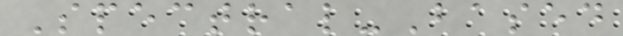Spectral-Based
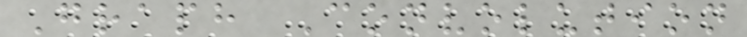Graph Convolution
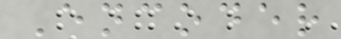Encoder
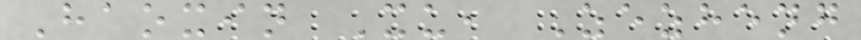Haoxin Xu, Zezheng
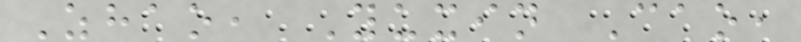Zhao, Yuxin Cao,
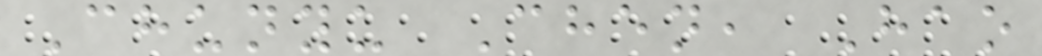Chunyu Chen, Hao
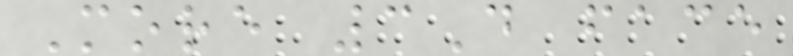More 3D face
